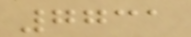7731
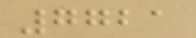7721
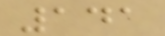141
